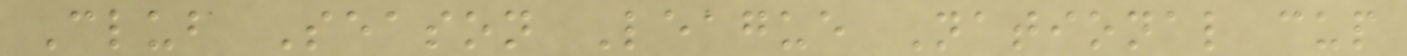Club Season League National cup
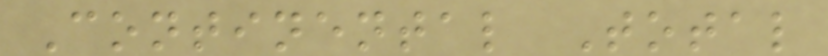Continental Total
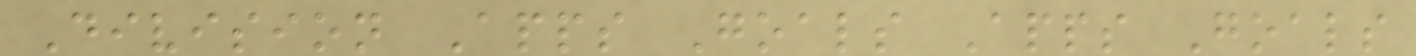Division Apps Goals Apps Goals
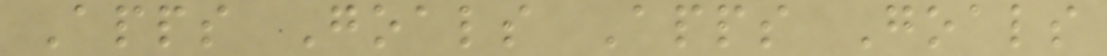Apps Goals Apps Goals
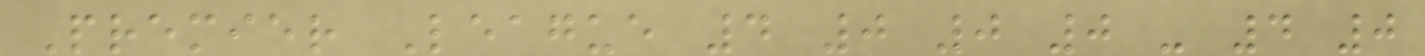Premier League 4 0 0 0 - 4 0
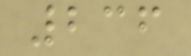236
